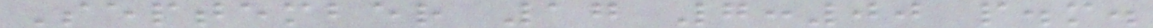September 17 7:00 p.m.
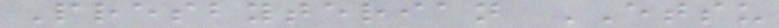Presbyterian ETSU
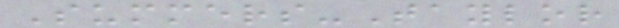Summers-Taylor
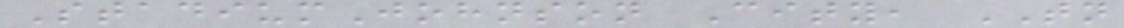StadiumJohnson City, TN
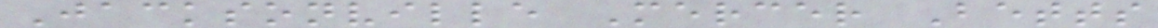Jacksonville Mercer Betts
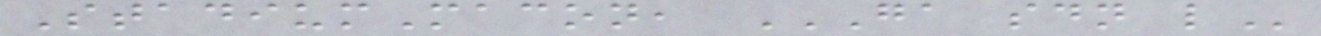StadiumMacon, GA SDN L
